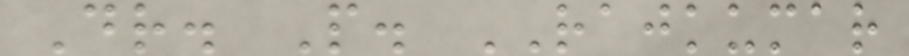Dr. P. RAJKUMAR
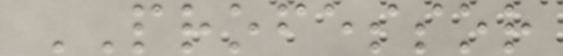PROFESSOR
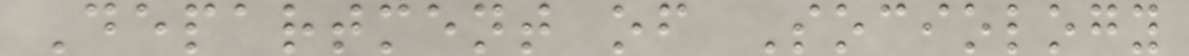Department of Sociology
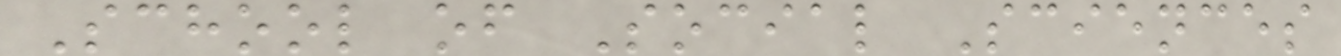School of Social Sciences
